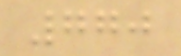770
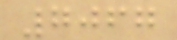7067
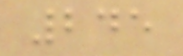245
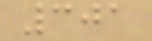301
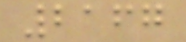2167
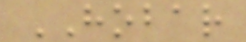HOBAR
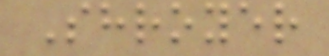Shroyer
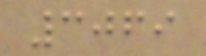3069
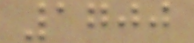1700
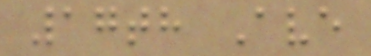17th Ave
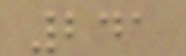241
